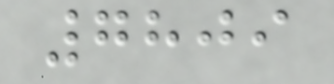7809
